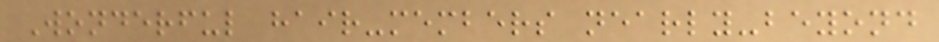Wonderful hair-members nearly-beyond
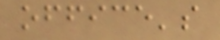office's
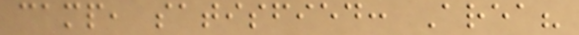camp, satisfied: Area?
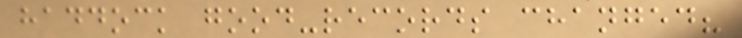haddock good-records changed?
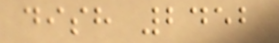dish 2452
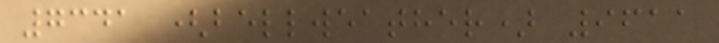7341 (bellweather) 9611
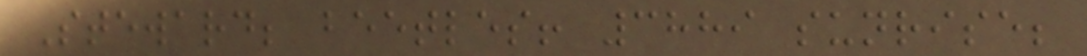Steward; beetles! 3889 sunrise;
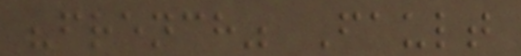"french" Fault
